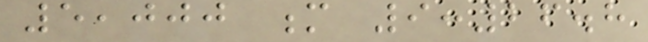5,000 m 9:26.8
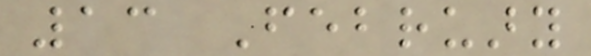13 February
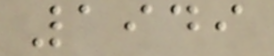1949
